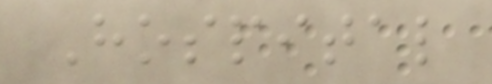Hospital
